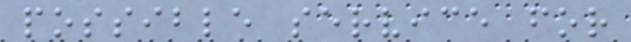possible service for
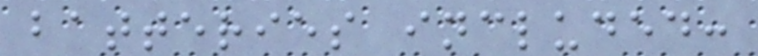batteries included:
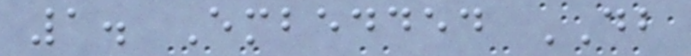1. Embedded DB
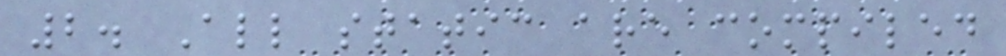2. All static are compiled
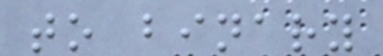to binary
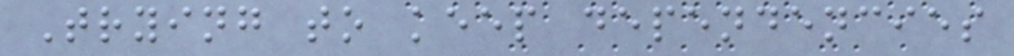Trying to keep dependencies
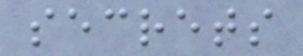secrets
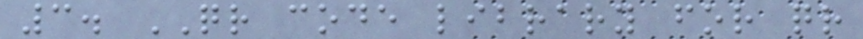3. QR code library for qr
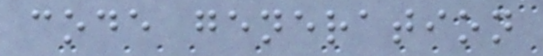code generation
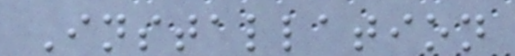Installation
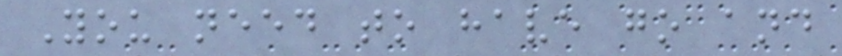You need to have go and
